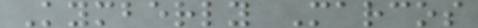Kymberly Marcos
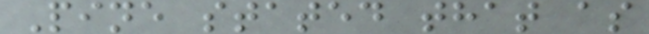Pine stated that as
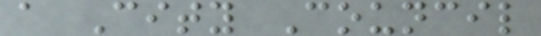a City Council
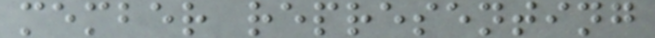member representing
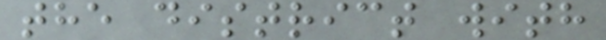the district with
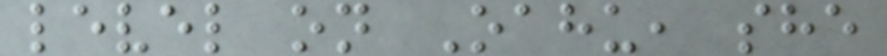level on Oahu, she
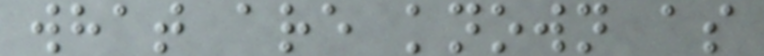what are known as
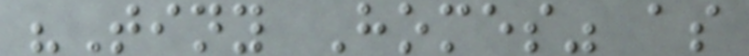"Tiny Homes" as
